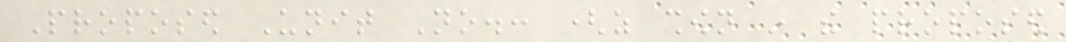Proposed Unit No.: (as shown in the proposed
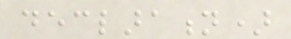declaration)
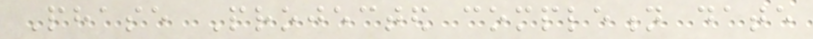Phase Projected completion date
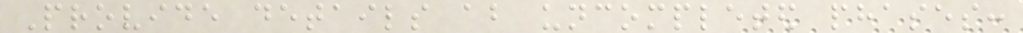Provide details about uncompleted phases:
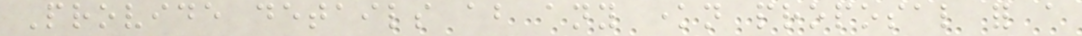Provide details about any known proposal for a
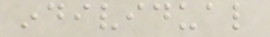individual
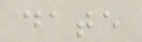date
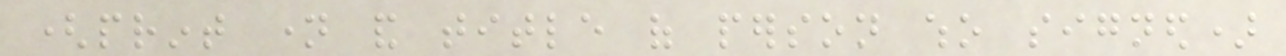(print name and title of person who signed)
